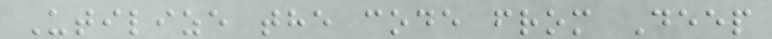Utilize the code from Deep
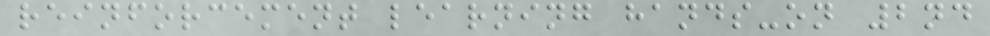reinforcement learning hands-on 2nd
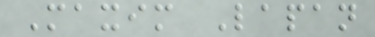Maxim Lapan
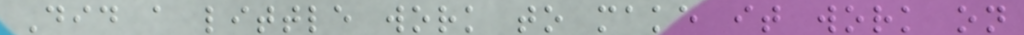Did a little work to make it work on
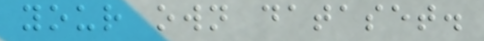your own dataset.
